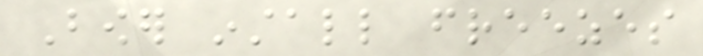Bower install freezes
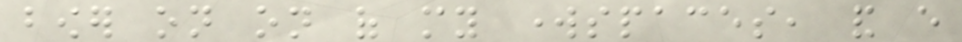bower on on of my workspaces, and every
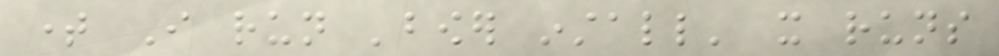time I run 'bower install' it runs
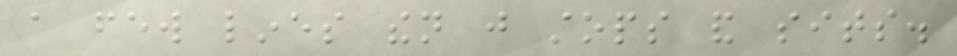a few lines then just stops and sits.
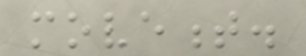movement.
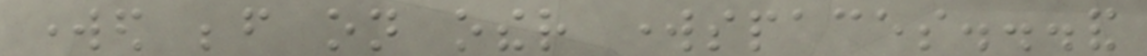worked before on other workspaces...and
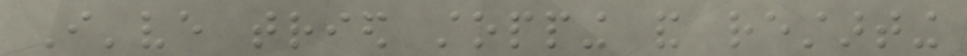I've tried stopping and restarting
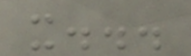it...
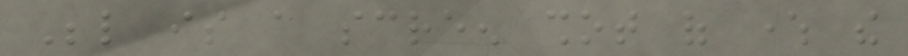Below is a screen shot of where the
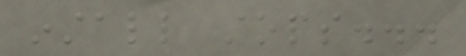install stops...
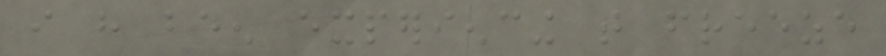i have been experiencing that freeze
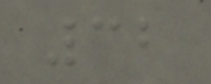32
